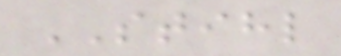STIHL
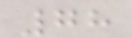78
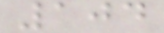104
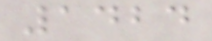1424
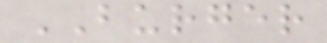BURGER
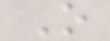O
